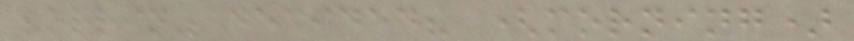"orrin" decided? (morning)
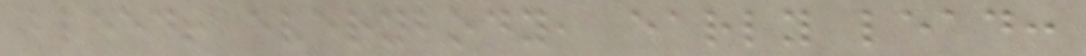bleed! everybody, early lead:
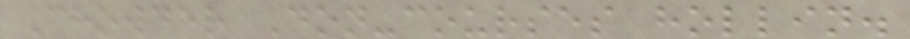Chowder Don-courses hollin.
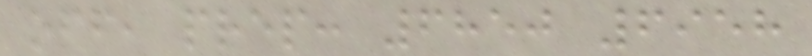off, prep: 6850 6958
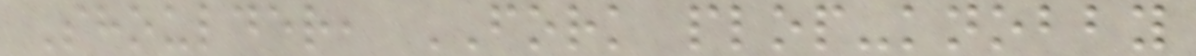Shoulder, FORK plop-knobby
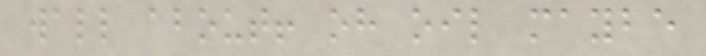wall about! oh oil maybe
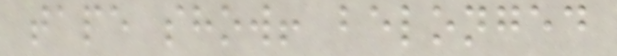tape show! belonged
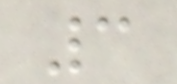3
